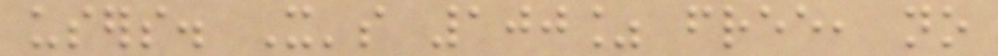users. It's 100% free, no
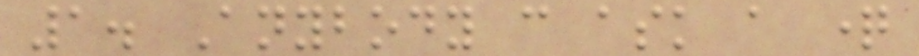1. Anybody can ask a question
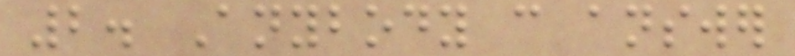2. Anybody can answer
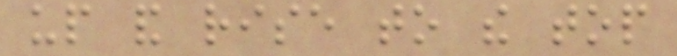up and rise to the top
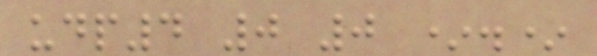udp4 0 0 *.*
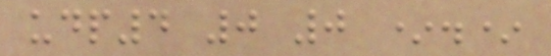udp4 0 0 *.*
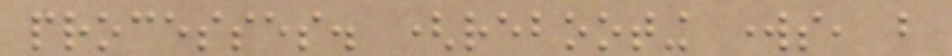processes. (rebooting works, but
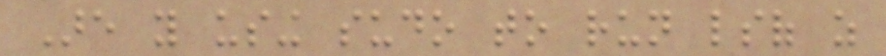Are you using sudo to run lsof as
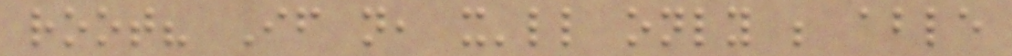root? If not, it'll only be able
